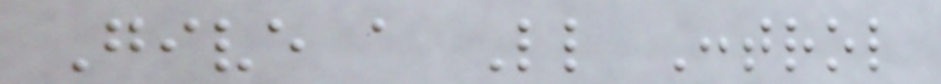Give a Little Control
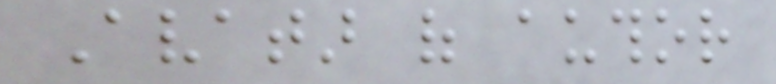Avatar of author
